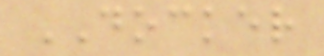DOCKER
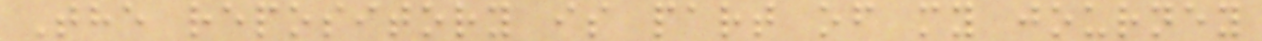The repository is part of my journey
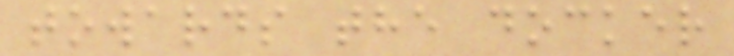towards the docker
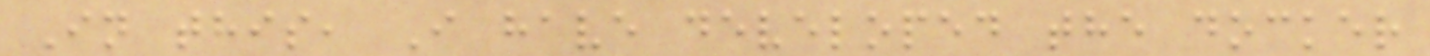In this, I have developed the docker
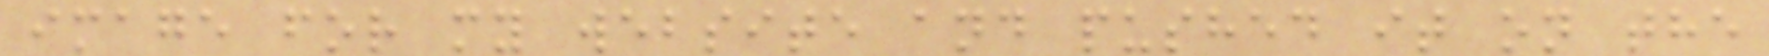image for my website and pushed it on the
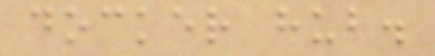docker hub.
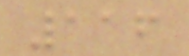116
